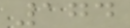174
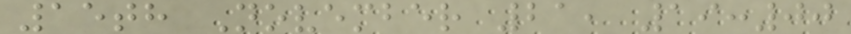15th November 21, 19:00
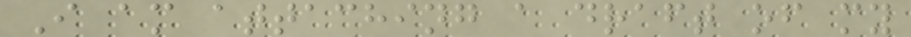I am attaching a draft of my
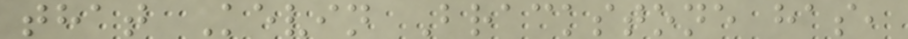that Kevin Brackstone has,
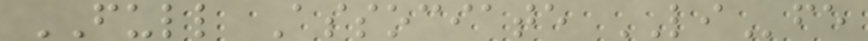FULL Associate LIfe
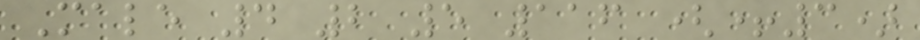Male 4 2 5 116 (+3)
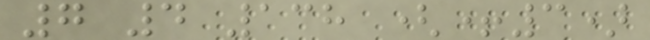7 4 138 (+3)
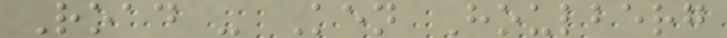Road - Ken Houlberg
